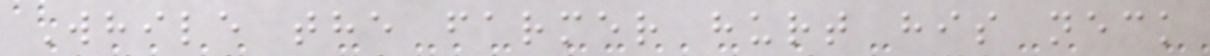While the farmer hurt his neck
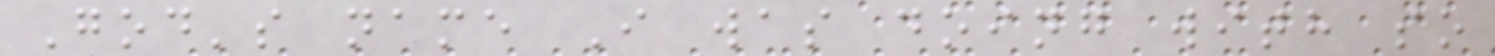God's name I was doing with so
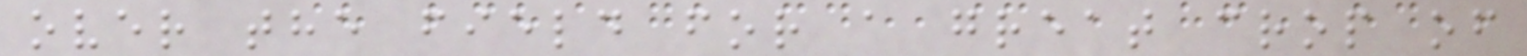over the field for a great crop of
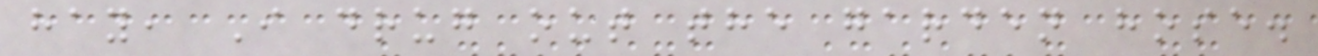hay, I drug out the garden hose.
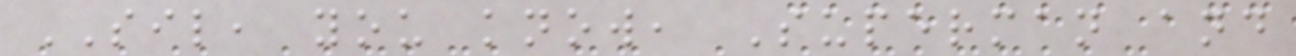SIL, you know, Superman and
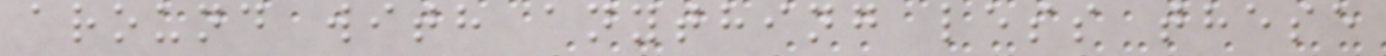around with anything less these
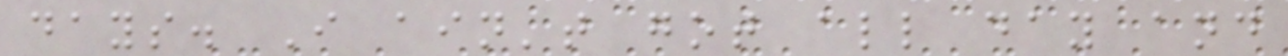days. I ain't got all day and
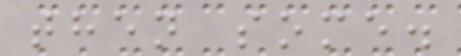then some.
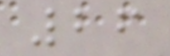26
